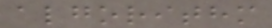algorithm
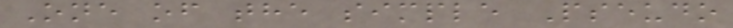One of the simple Pseudo
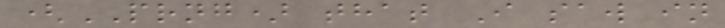(PRNG) that I saw in
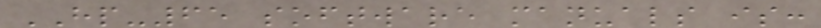HP-65 software manuals is:
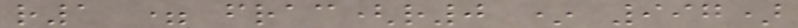r1 = frac(r0 * 997)
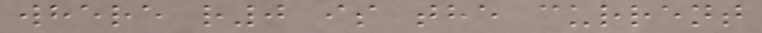where r0 is the current
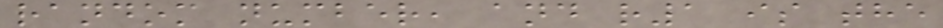random number, and r1 is the
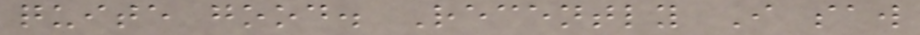quite good. Recently I saw
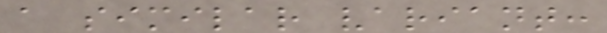a similar variant:
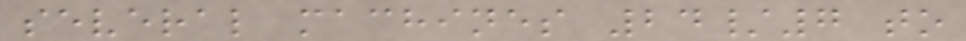several machines 24/7 to
